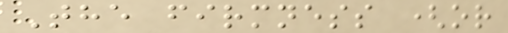The firmness (or
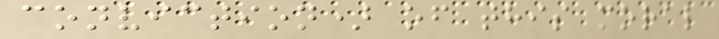conviction) of this moral
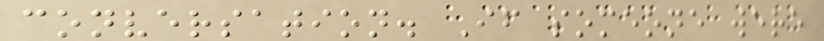conversation. If someone were
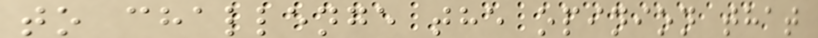to challenge the opinion that
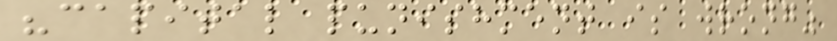"capital punishment is wrong"
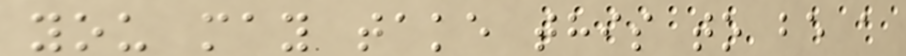you may take this to be a
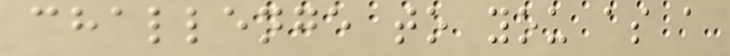challenge to you as a
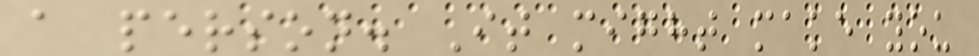a person. It might make you
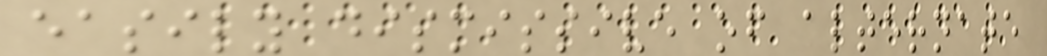easily dismissive of alternate
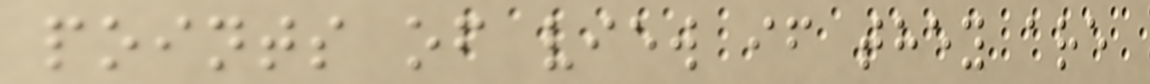points of view if they are
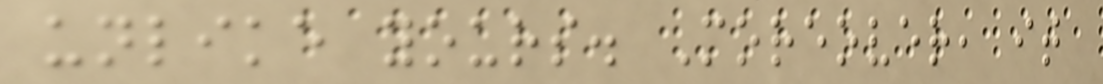unlike yours. Moreover, it
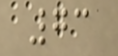73
